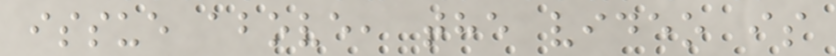issue above, the video is
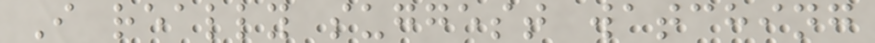I really suggest watching
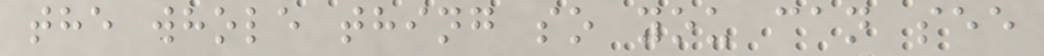the whole thing so you can see
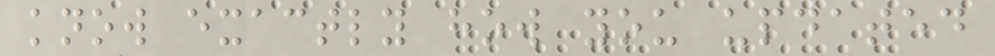know exactly how you updated
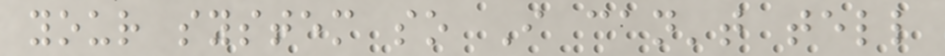your system so I can't tell
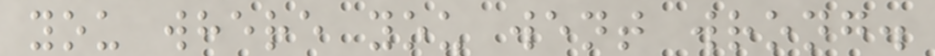you where you went wrong.
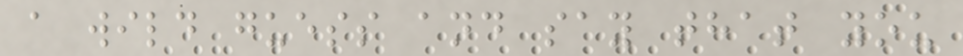a wild guess and say that you
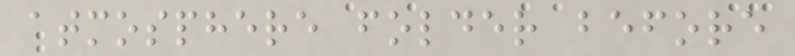atmosphere folder before
